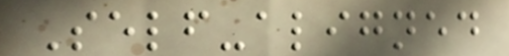Self-aligned
